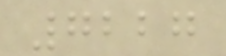7227
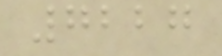7227
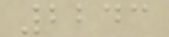2243
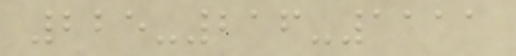225-216-1111
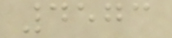4573
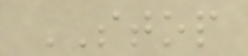STOP
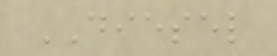DIESEL
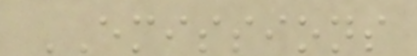EMISSIONS
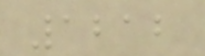1212
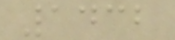1432
